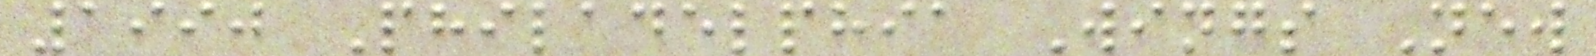1990 Philadelphia Wings New
